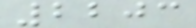2203
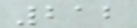212
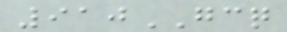910GCQ
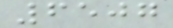6507
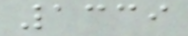1339
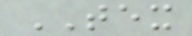TEX
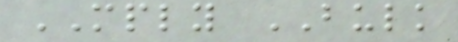MPLY BULK
